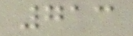713
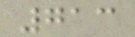713
